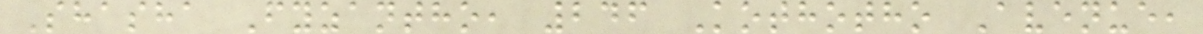Shasha Fyzantho, 246 Kothotho Avenue,
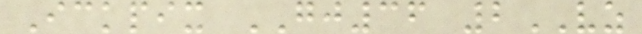Ickpix GJ36 2VZ
